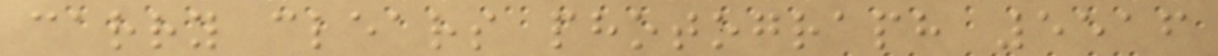carry clears photograph 5516
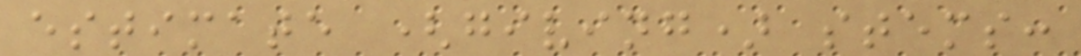estimate (giving) stems:
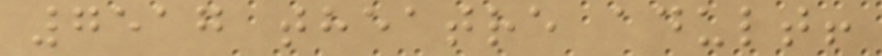7517 theatre adult!
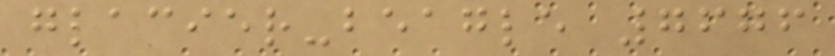glacier-beagle 7676
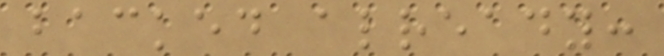backed already:
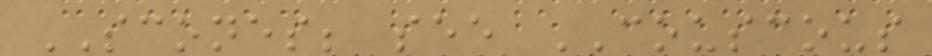SCONES; see COUSCOUS
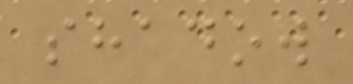shadow
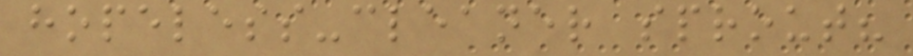hopeless-cleaner sprout?
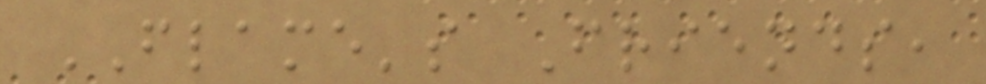FLAME's Friends,
